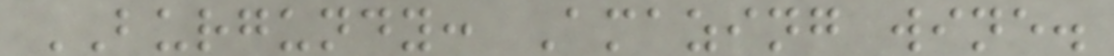BURGUNDY: Amazing wine.
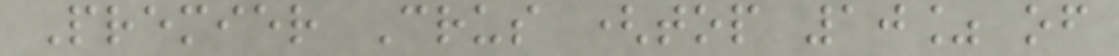Premier Crus (top 10% of
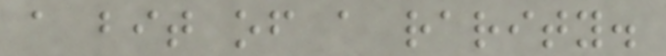a bit of a rarity.
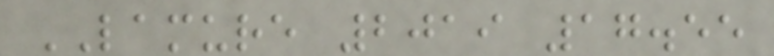LAMURE 2019 17.55
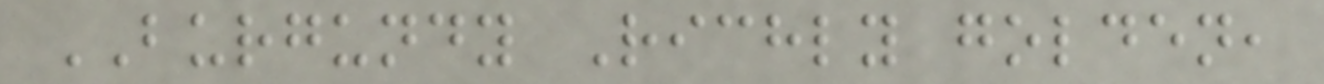BURGUNDY Richly golden,
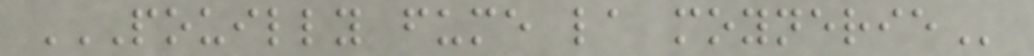POUILLY FUME LA MOYNERIE
